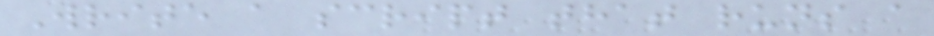Write a script that runs a
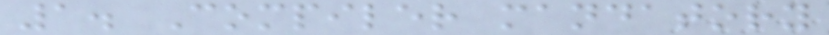1. Compiler mandatory
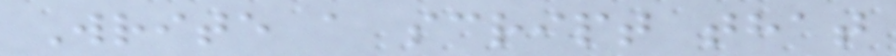Write a script that
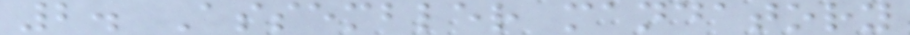2. Assembler mandatory
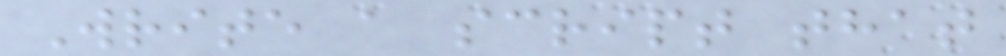Write a script that
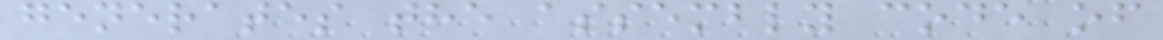generates the assembly code of
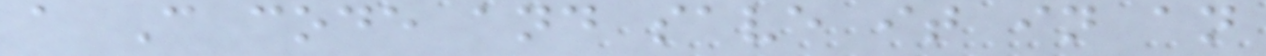a C code and save it in an
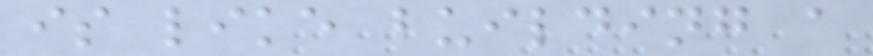is like building a
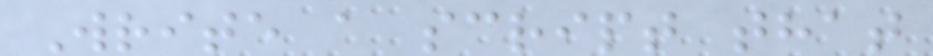Write a script that
